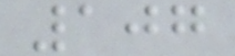107
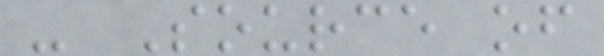- Source of
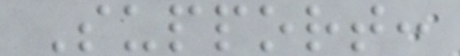Support:
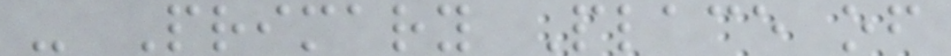- Primary Place of
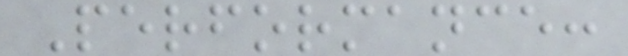Performance:
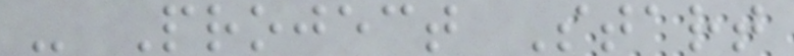- Project Start
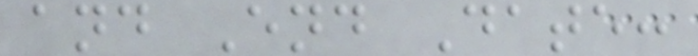and End Date:
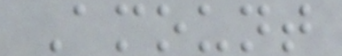Amount
